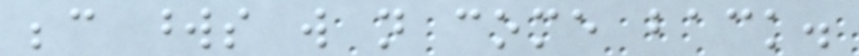because words will not come back.
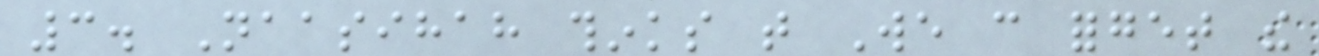3. Naasihah thinks that We can forget the
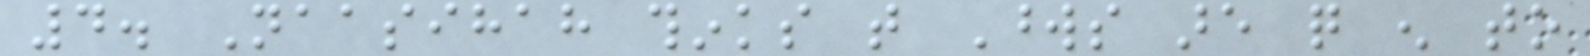4. Naasihah thinks that Words are quite enough to
